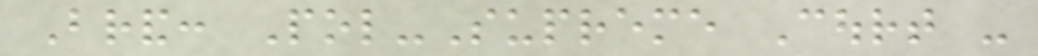Brand: Pol-Supreme Court -
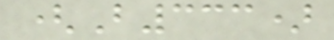(B333)
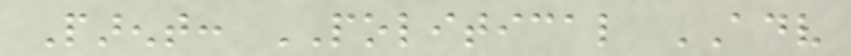Parent: POLITICAL ADV
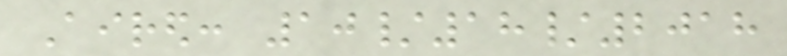Aired: 10/18/2018
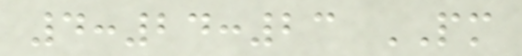4:24:23 PM
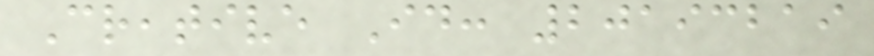Creative Id: 20193219
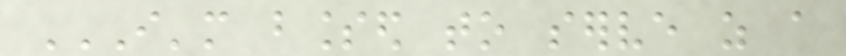I'M BLESSED TO SERVE AS A
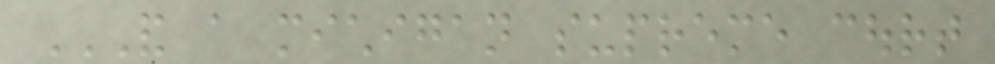AND A MICHIGAN SUPREME COURT
